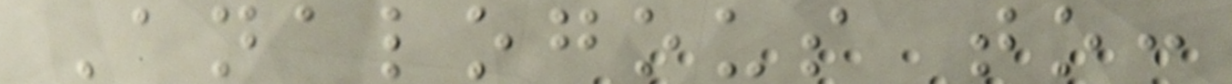Analogous to:
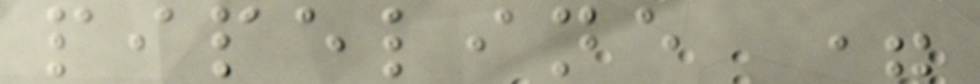pipeline =
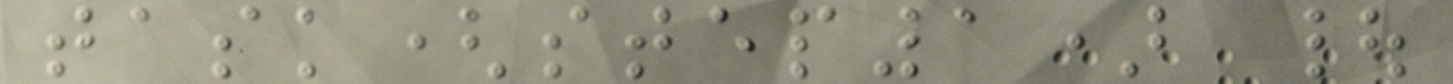task(step1) |
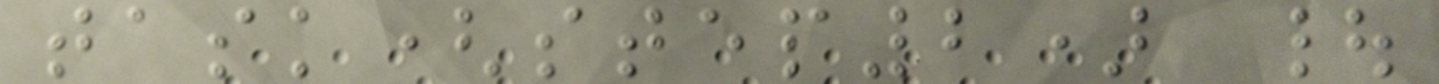task(step2) |
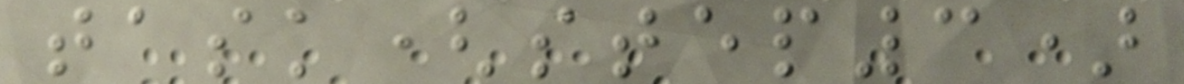task(step3)
